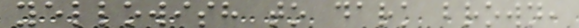yellowish to dark brown,
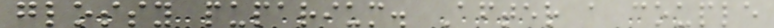glossy puparium. After a couple
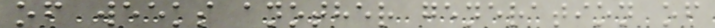of weeks another generation of
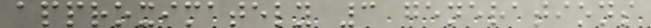approximately 3 generations
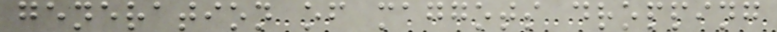generation of maggots dropping
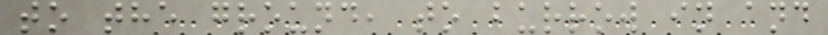to the ground, to burrow in and
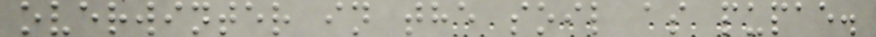overwinter in the soil as pupae.
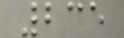235
